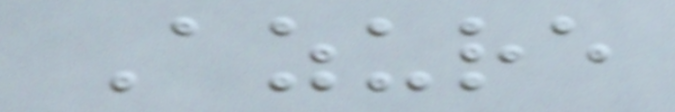Azure
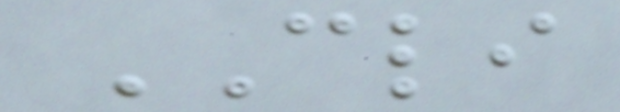CLI
